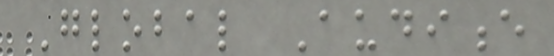Global Audience
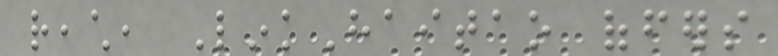reach, LinkHaitao offers
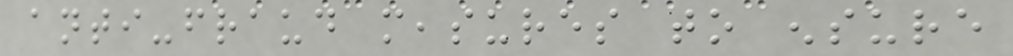anti-fraud measures to ensure
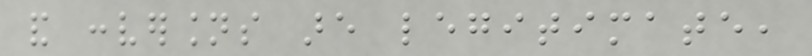and conversions are legitimate,
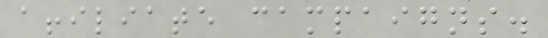affiliate campaigns.
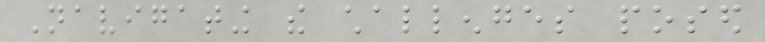Navigating the challenges posed
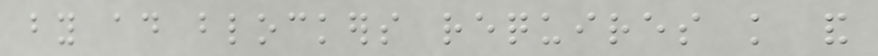by ad blockers requires knowledge and
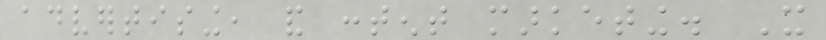advertising, and content marketing. It
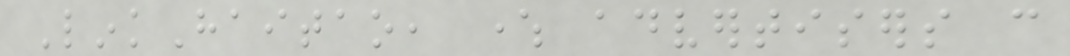LinkHaitao, where advertisers can
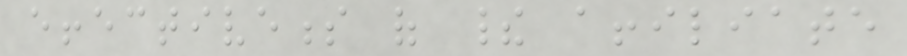effectiveness of their affiliate
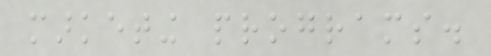marketing programs.
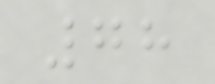78
